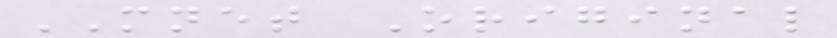MNET Original
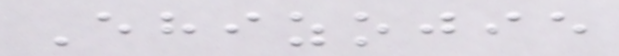Ehizojie
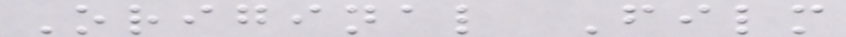Original Film
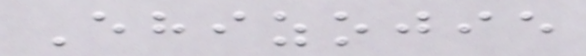Ehizojie
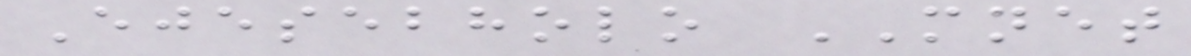Ejesebholo MNET
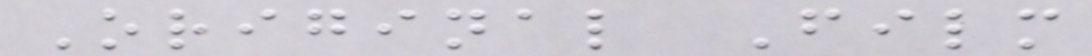Original Film
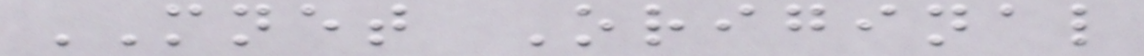MNET Original
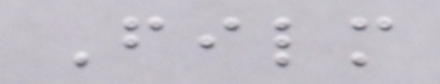Film
